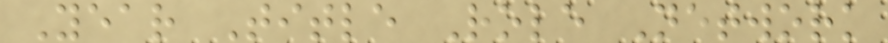Year Title Role Network
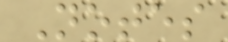Notes
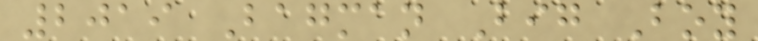2019 Bagman Big Boy
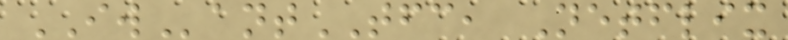IWantTFC, Netflix
